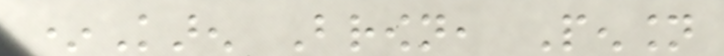*Karen Brown, Pension
